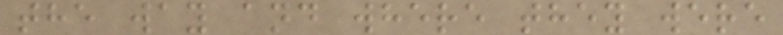the way and where they were
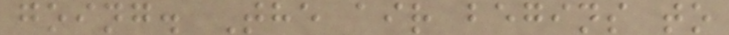going. The air begins to
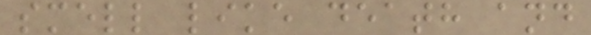smell like death and
